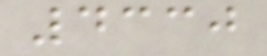4330
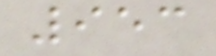953
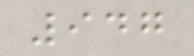947
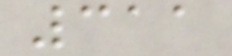311
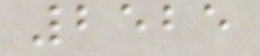2525
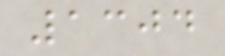1304
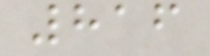816
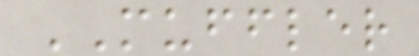MUFFLER
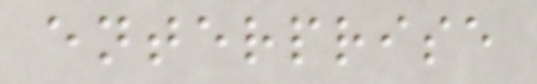enterprise
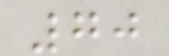70
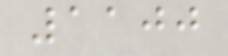1100
